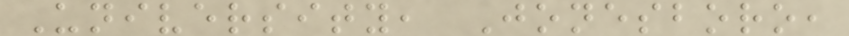University, Jonesboro,
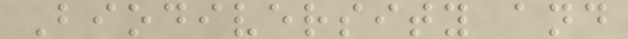Biodiversity and
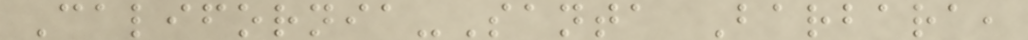California-Santa Barbara,
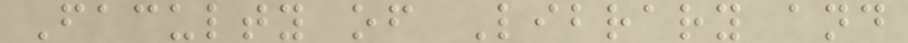Faculty of Library and
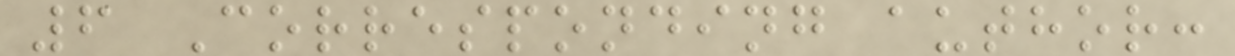6 Corresponding author:
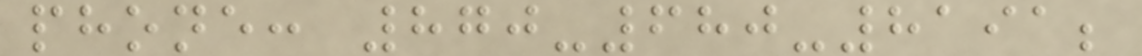phone: 870-680-8191;
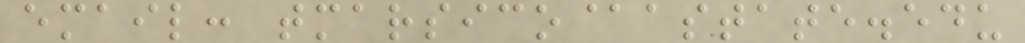email: tmarsico@astate.edu
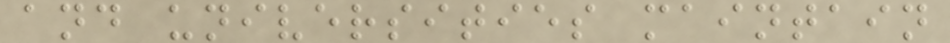and universities maintain
